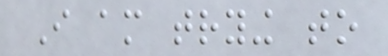I am trying to
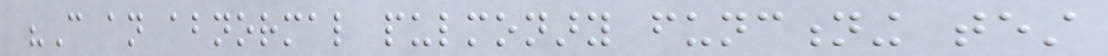"Can an abnormal pulmonary functioning test
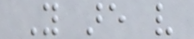You are very
